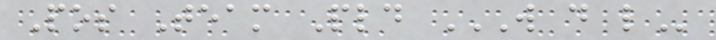Pos Team Pld W D L
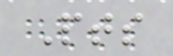Pts
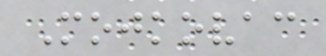Mojkovac
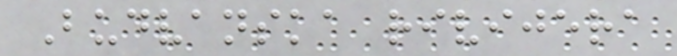Budvanska rivijera
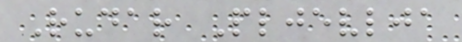Rudar Pljevlja
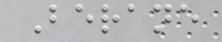Berane
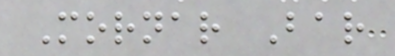Mornar Bar
